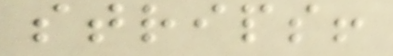strips!
